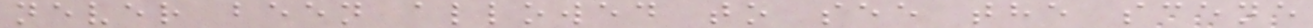never been allowed to see the scene
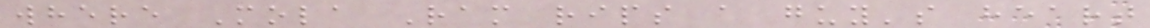where Mola Ram rips a guy's heart
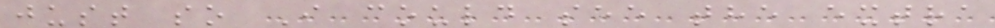just so I could see the extra
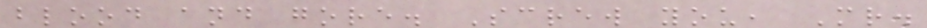blood and gore. Screw you, Mr.
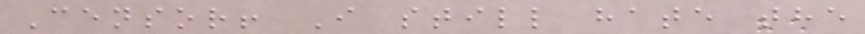Censor! I still hate the
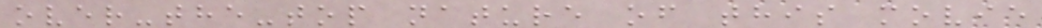over-the-top nature of this movie
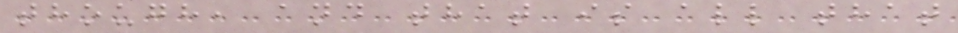though, and that is all that
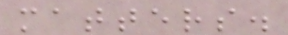matters.
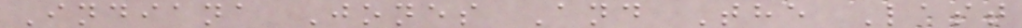Indiana Jones And The Last
